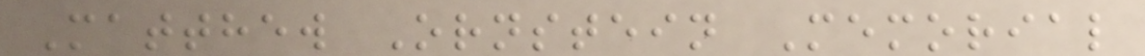Matthew Ornstein Memorial
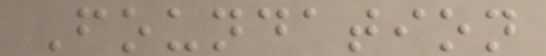Foundation
